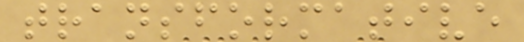transformative
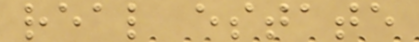real estate
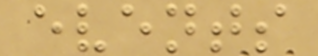events
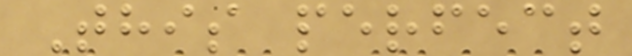This perfect
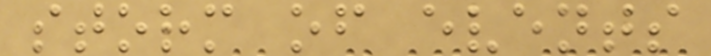storm of events
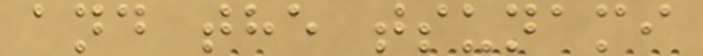and the tsunami
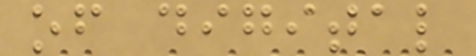of digital
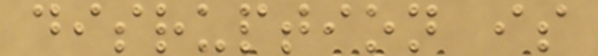disruption is
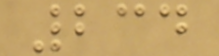234
